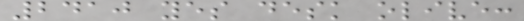2410 yes desk olive:
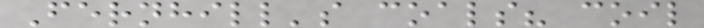Fernhill's coals? coil
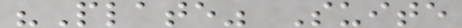"Plate" Suite
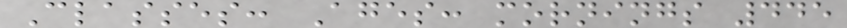Classes: Ages: mornings 445
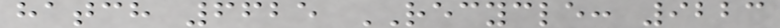hatch 6625 RECYCLE: 9223
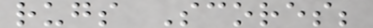rugs Scores;
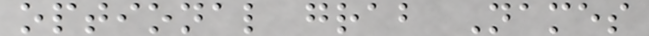optional grab Names
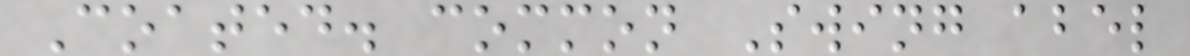Coated. common Swing abel
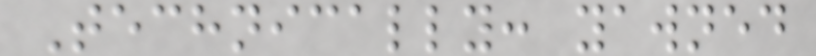Technically: yawned
